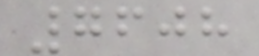7608
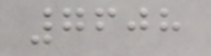7608
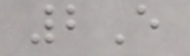2E
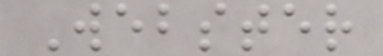Webster
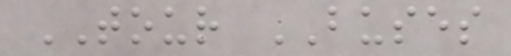TOUR BUSES
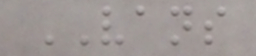VANS
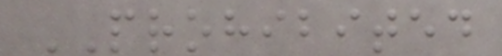PROHIBITED
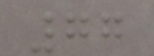77
